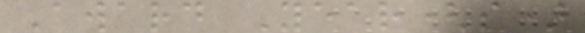Award Year(s)
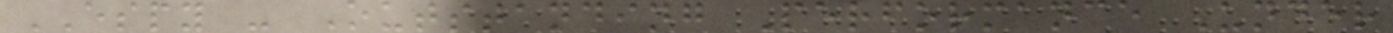ESPY - Outstanding Performance Under
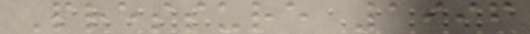Pressure 1996
